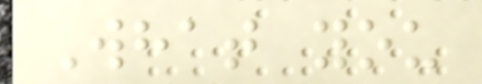What you
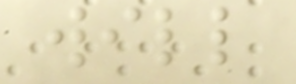will
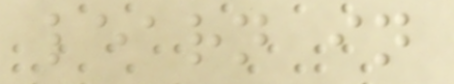learn in
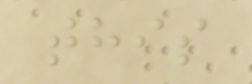this
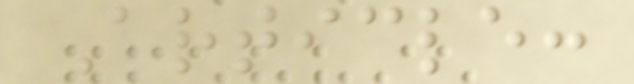Article:
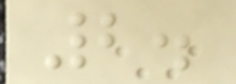2.
